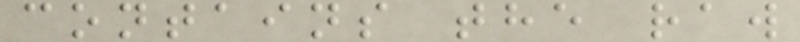contains the raw
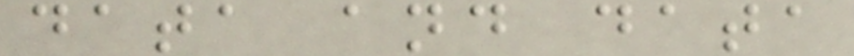data and data
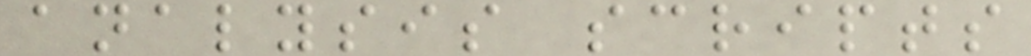analysis scripts
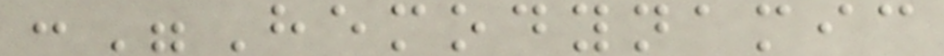:"Hemodynamic
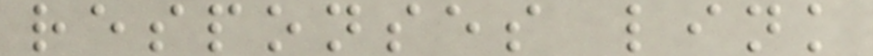responses link
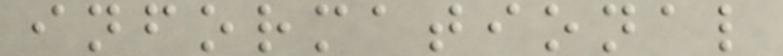informational
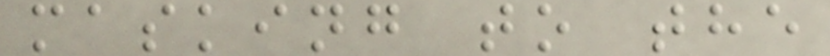masking to the
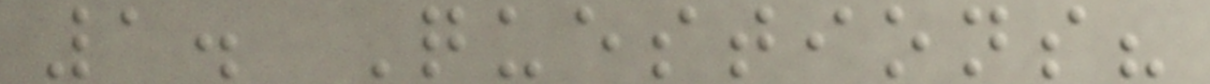1. Questions?
